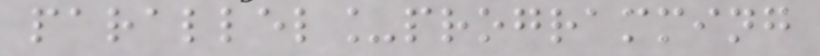parallel_programming
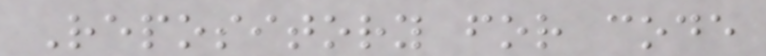Repository for code
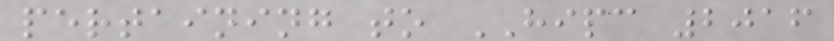pertaining to HIPC 2016
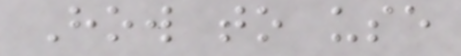How to use
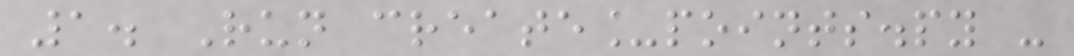1. Run create_points.py -
